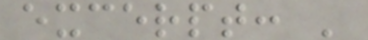excerpt: '
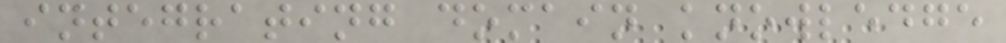integrating domain knowledge
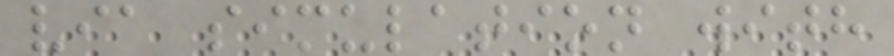via simulation with
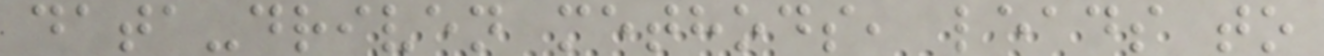data-driven methods, leads to
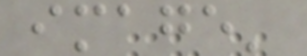image'
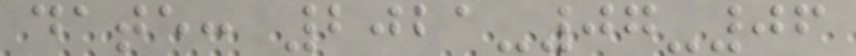date: 2021-07-06
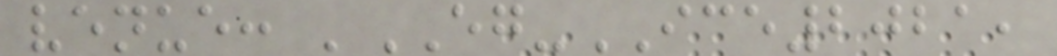venue: 'EG-ICE2021,
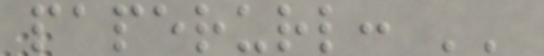paperurl: ''
